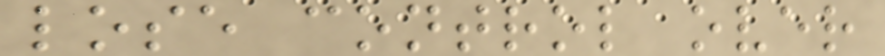lose control over
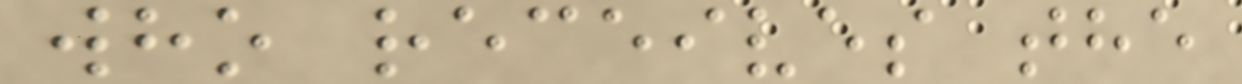who receives the
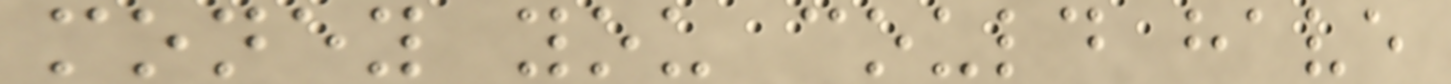money you could have
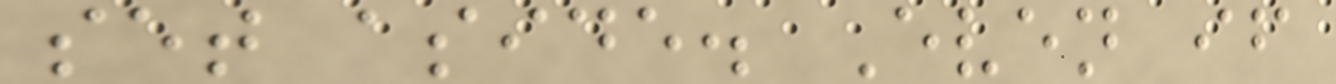set aside. Even if
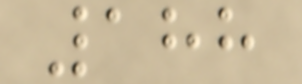188
